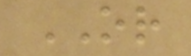OR
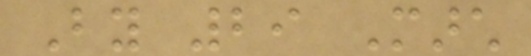By 29 March
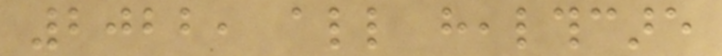2022, all healthcare
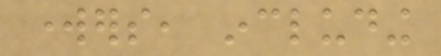workers, including
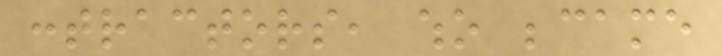contractors, who became
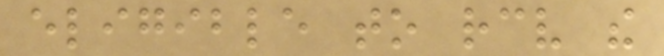eligible to receive the
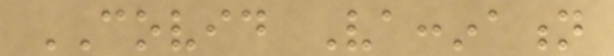COVID Vaccination
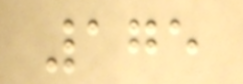175
